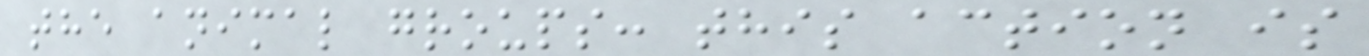the animal groups: this action is
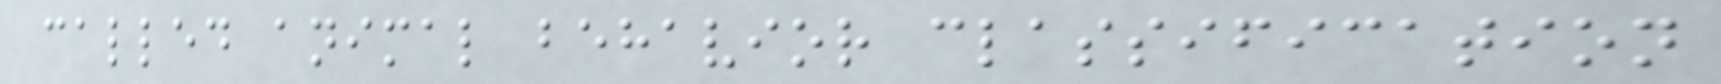called animal behavior classification
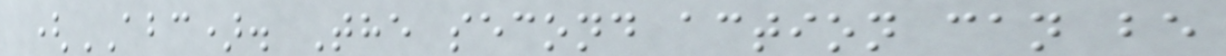(ABC). The second action can be
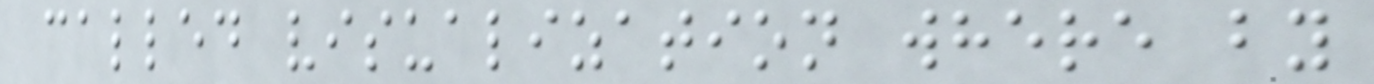called visualization where by
